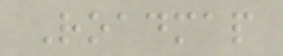Roadmap
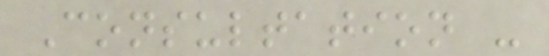Consultation -
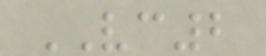VC2
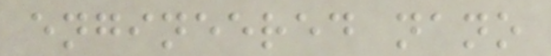engineered nano
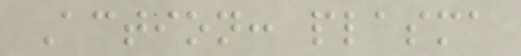Action: plasma
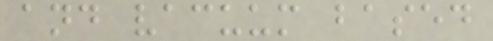and vacuum based
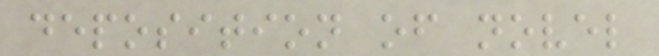deposition of novel
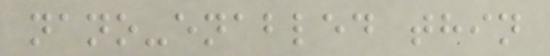nano-enabled thin
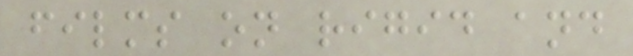films on rigid and
